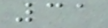31
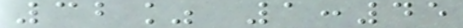32% 1:45
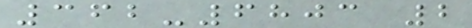362-6803 2
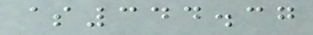$344.37
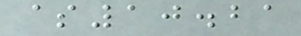$10.21
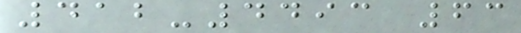412-4493 63
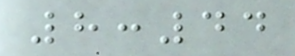8:44
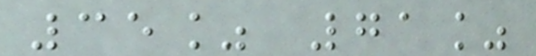35% 71%
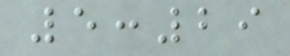5:29
